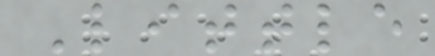Little
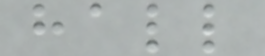hall
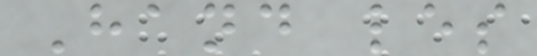Hand les
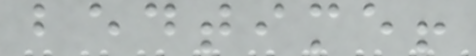bedtime!
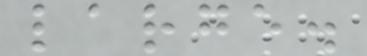large.
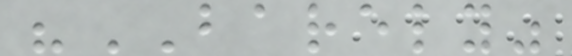"BARELY"
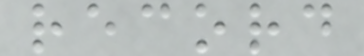record
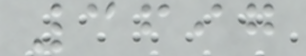3697
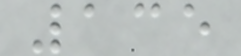135
